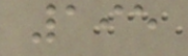195
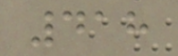418
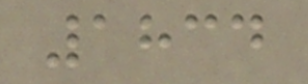1834
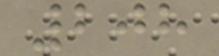208
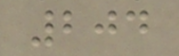204
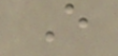E
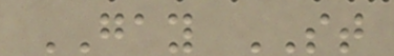GAY ST
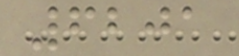6201
